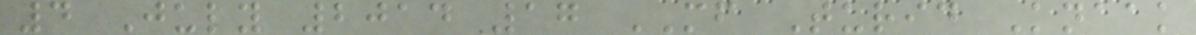4 July 2014 17 MF Turid Knaak
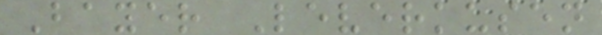Bayer Leverkusen
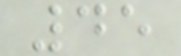45
